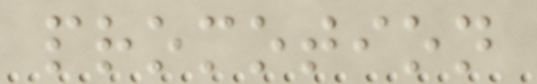promotion
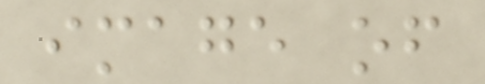image of
